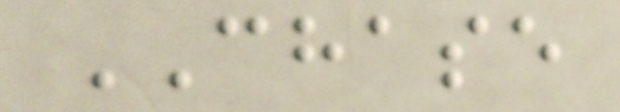CHASE
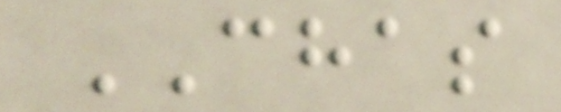CHAS
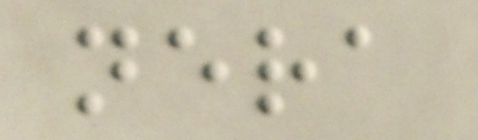nera
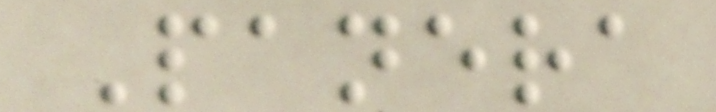Panera
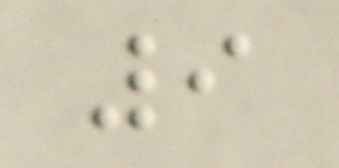9
